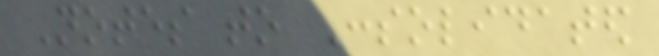Notes to Consolidated
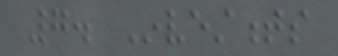7. Investments
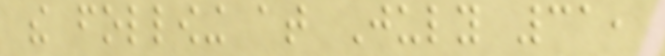the following at July 31,
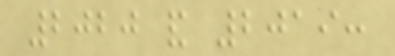2020 and 2019:
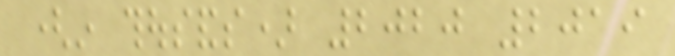(in thousands) 2020 2019
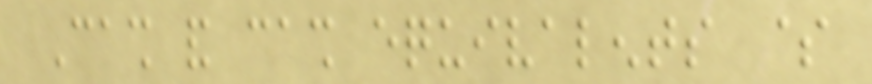Cash and cash equivalents $
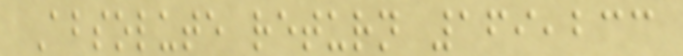Absolute return 169,233
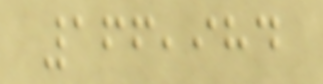166,984
